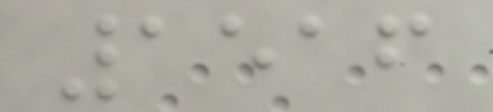1516
